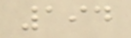194
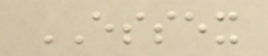ESSEX
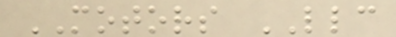MOTORS LLC
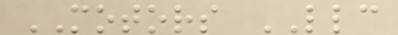MOTORS LLC
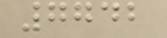7742
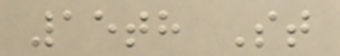15th St
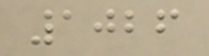1026
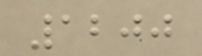1200
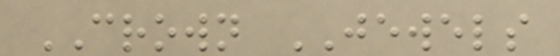CROWN JEWELS
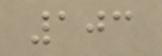103
